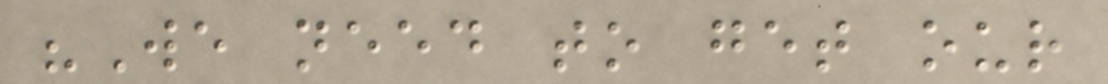"We need to get our
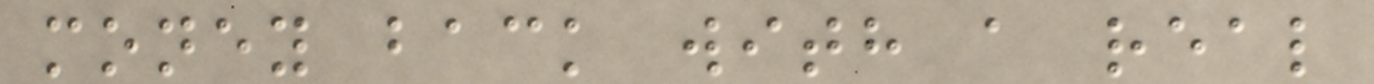money back with a real
